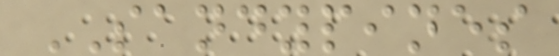SANDYPINES
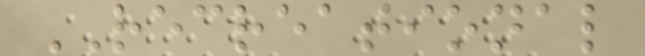RECREATIONAL
